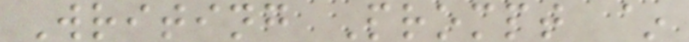Writing Prompt ~
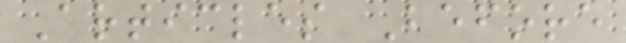Articles Before
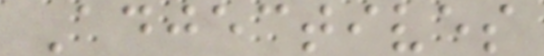Adjectives
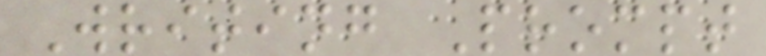Writing Prompt
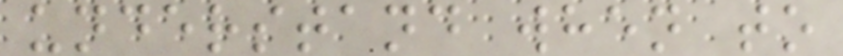understand when to
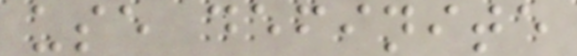use definite
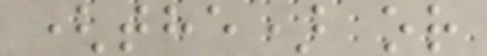(the) or
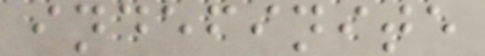indefinite
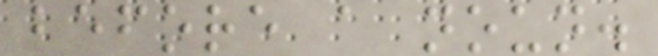before a noun.
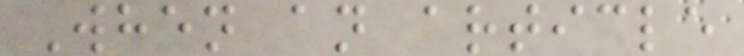When an article
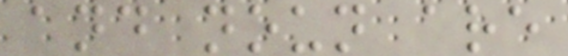and noun are
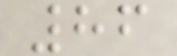86
